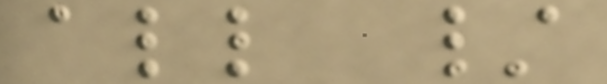all /
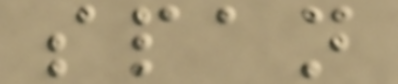span
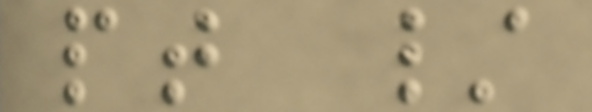pt /
